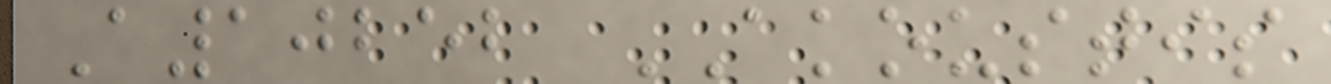A10252 AKOUSTIS
